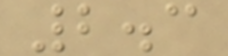2.3
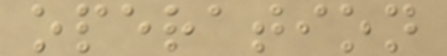operation
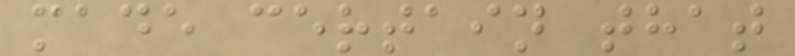made certain that
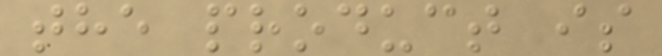the product is
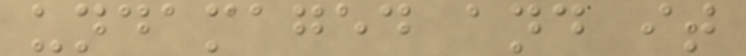undamaged and it
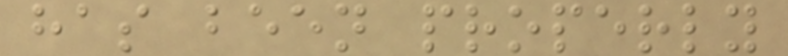has been properly
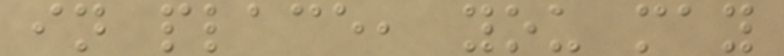in place, you may
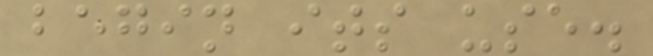begin its use.
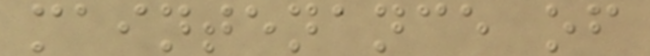maintenance of
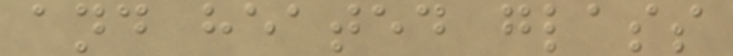and heated glass
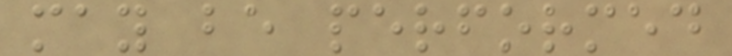may be performed
